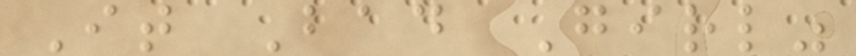It Bad Girl"
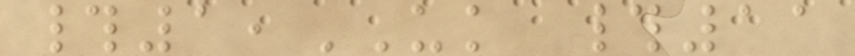#1,UK #11
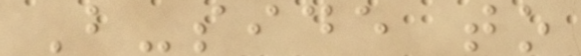B-side to
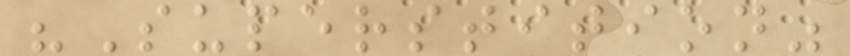"Superstition"
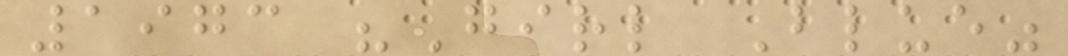1973 "Girl Blue"
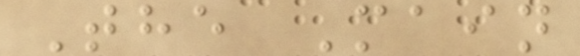The Main
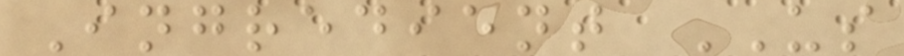Ingredient US
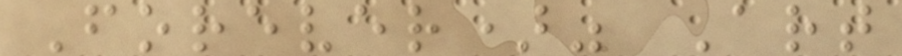Forever)" Art
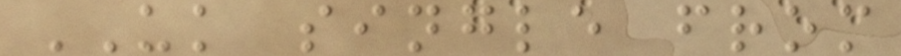UK single from
